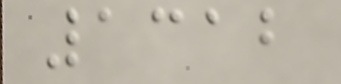1312
